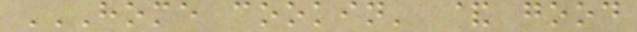HOME COOKIN' & GOOD
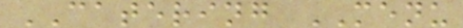CATERING MENU
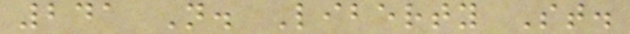241 N. Liberty St.
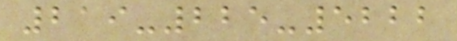219-225-5222
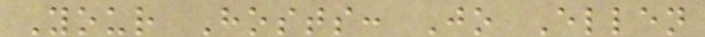Your Hosts: Jo Ellen
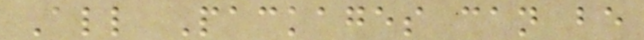All Packages can be
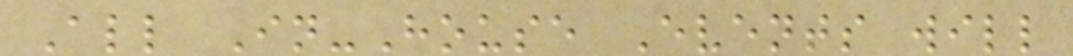All In-House Events will
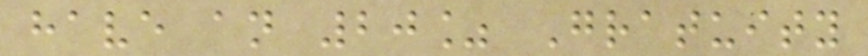have an 20% Gratuity
